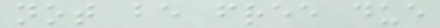not be free due
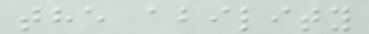the ability
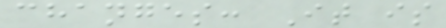changes: It is
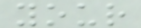your
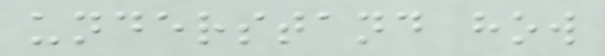understand how
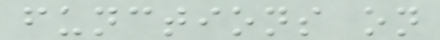functions on
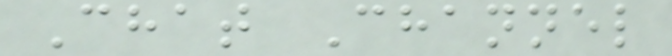Chat Channel
